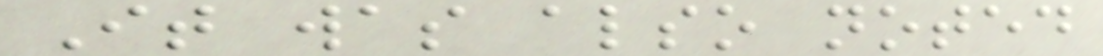It was also noted
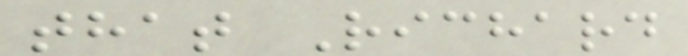that Richard
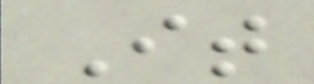It
